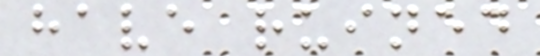have ruined
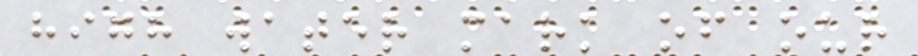high water mark of our
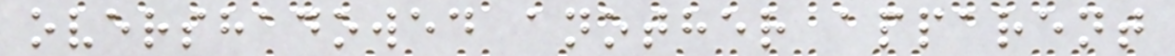overshadowed another apparent
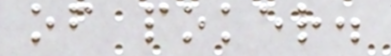of poker.
